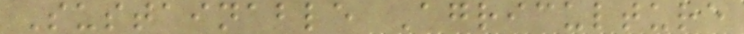Sustainable Agriculture
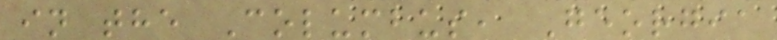in the Columbus, Georgia
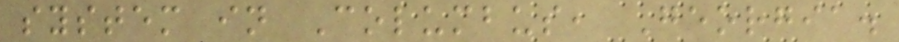system in Columbus, Georgia.
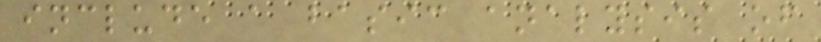include a basic analysis of
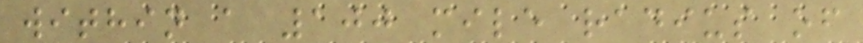within a 100 mile radius of
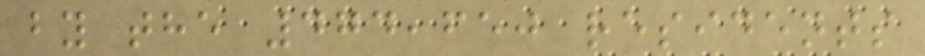by the 474,650 residents
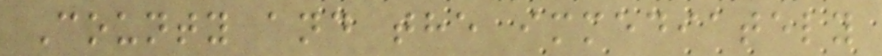County and the immediately
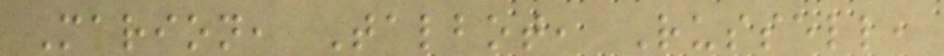Marion, Talbot, Russell,
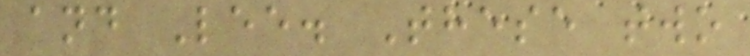and Lee. These two
